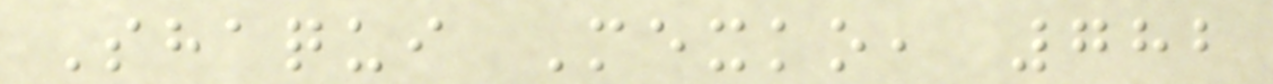Shaqui Mexko, 782
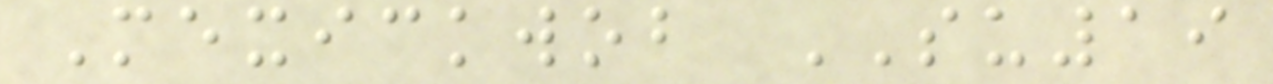Mexickwob SU19
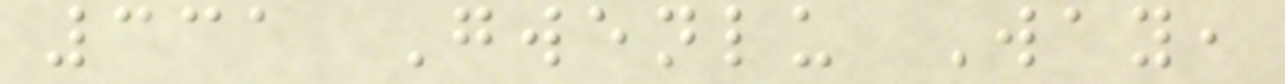331 Gwenlu Way,
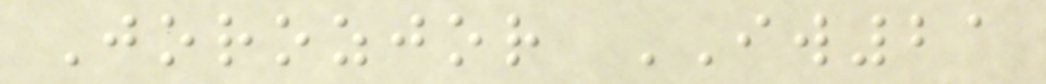Jorozjor IW21
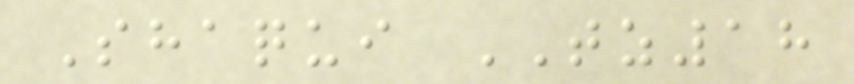Shaqui TZ18
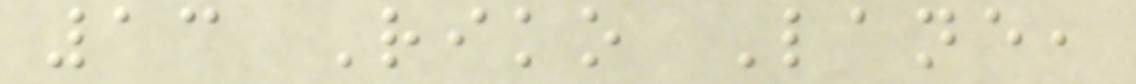13 Riko Lane,
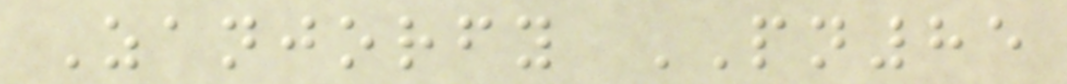Zanjorfy PN85
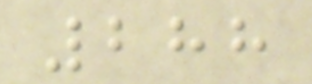288
